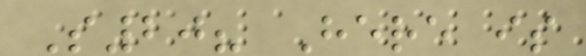S20? Here is
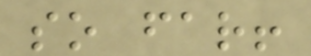so far!
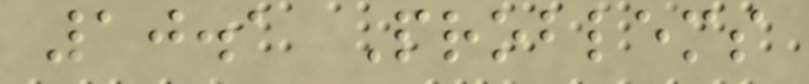10.1 Problems
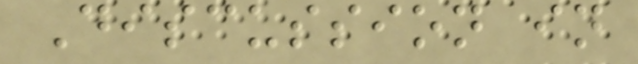Discussion in
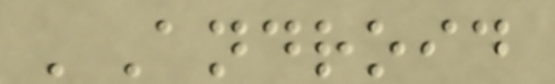'Android
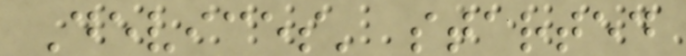Devices' started
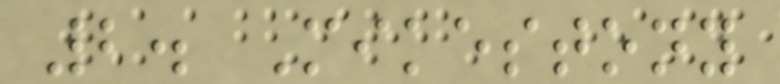2. Mikestony
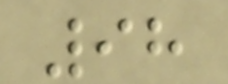98
